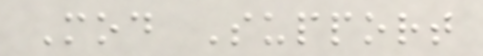Mod Support
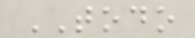TODO
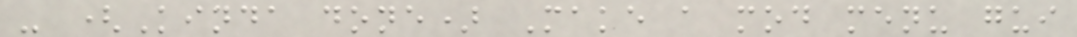- (Kinda done) Make a mod menu gui
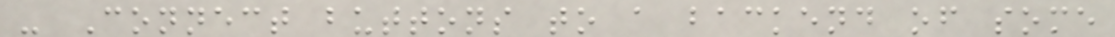- Connect buttons to a backend of some
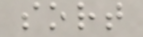sort
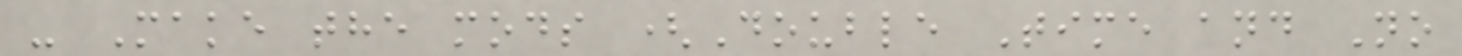- Make the mods (Double Time and No
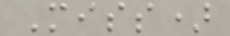Miss)
